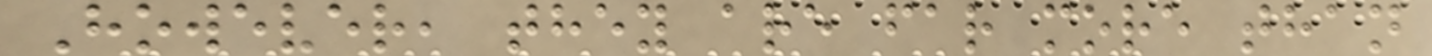However, they are far more than
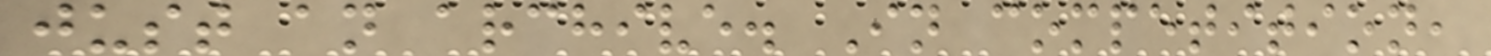just an archive. In competition,
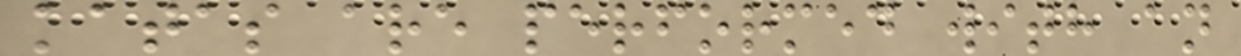katas are performed with an
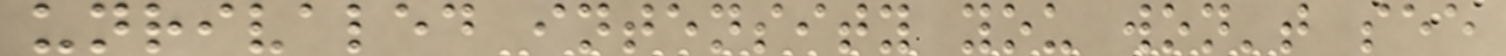unrivaled intensity you won't see
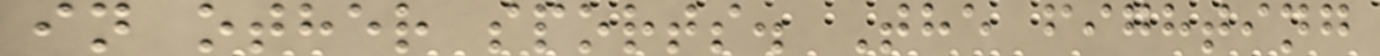in other sports. The fighting
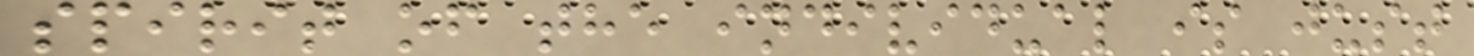spirit of the individual is just
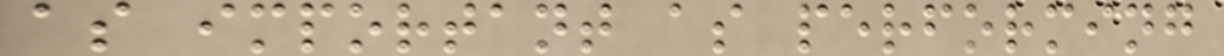as important as performing
